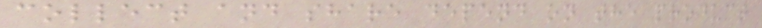collect and share depend on the product
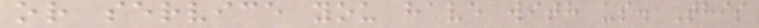or service you have with us. This
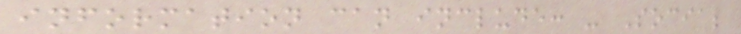information can include: - Social
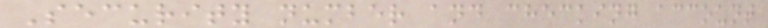Security number and checking account
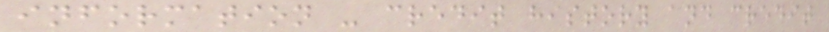information - credit history and credit
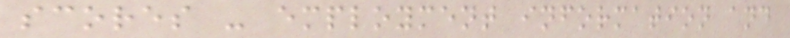scores - employment information and
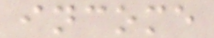income
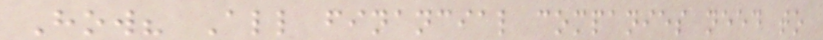How? All financial companies need to
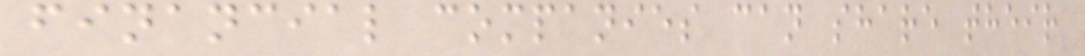financial companies can share their
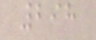298
